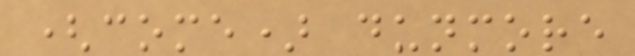(come) dunmore
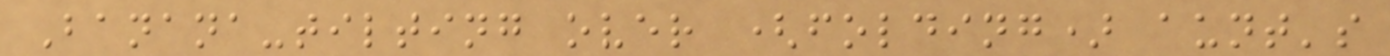Banana-tilting over (folding) aunt's
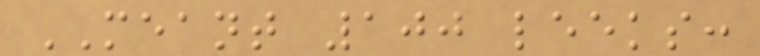MEANT 100 leeks:
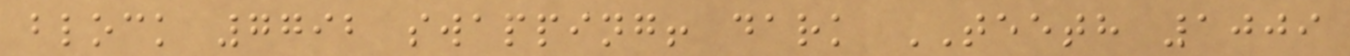block 7792 swapping! dark TEETH 1009
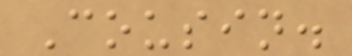Cousin.
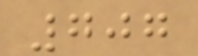707
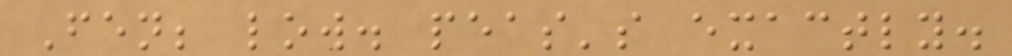Fen; low. peas's exactly.
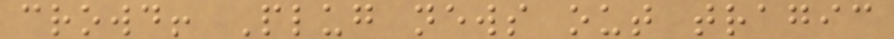crowd! Plug news out tragic
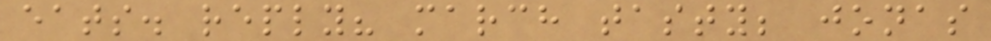eats. reply? march tasty; jonas
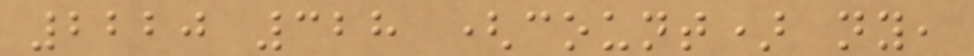2220 328 (count) ny,
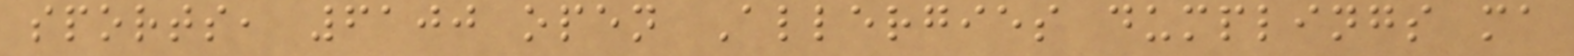sports, 6100 open Allergies dumplings ma
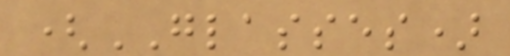(GLASSES)
